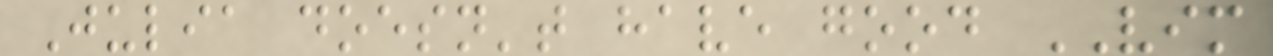Julia doesn't have good VIM
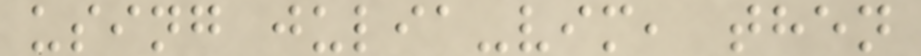using julia-vim, then
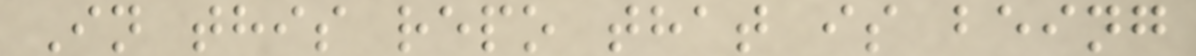In this repo that is being
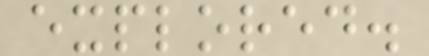explored.
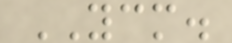YCM.
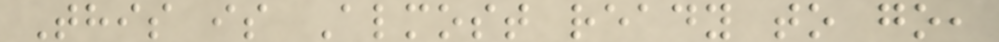This is Almost ready to go,
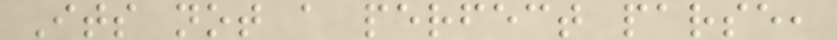Its not a perfect parse,
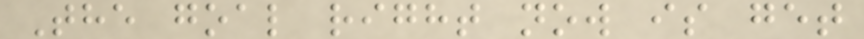The goal right now is get
